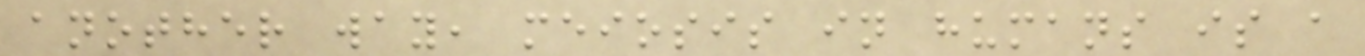another way, meiosis in humans is a
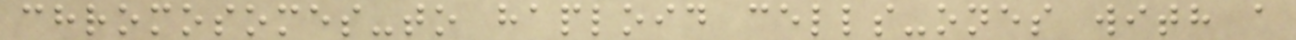chromosomes-to haploid cells-ones with a
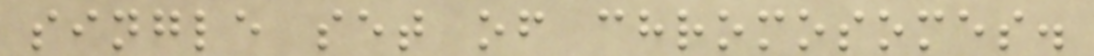single set of chromosomes.
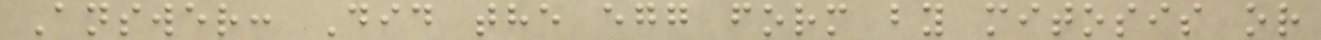Answer: Did the egg form by mitosis or
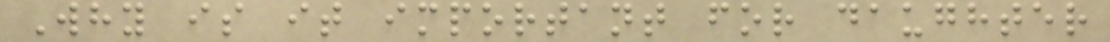Why is it important for daughter
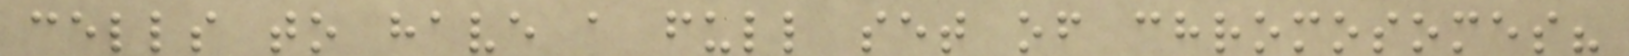cells to have a full set of chromosomes?
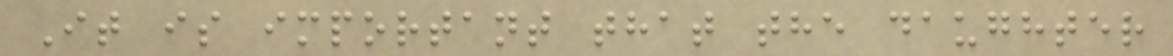It is important that the daughter
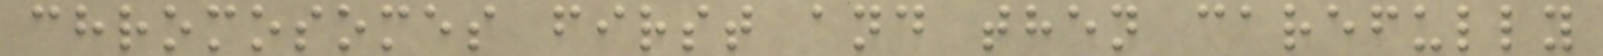chromosomes first and then carefully
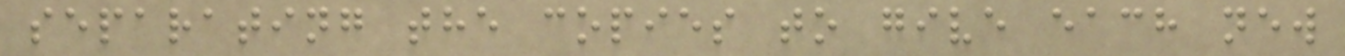separating the copies to give each new
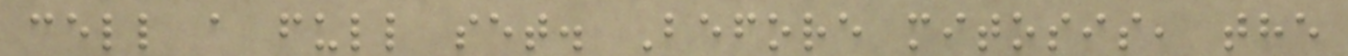cell a full set. Before mitosis, the
